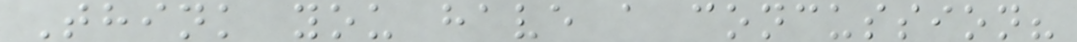Think you have a concussion?
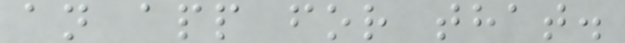an app for that.
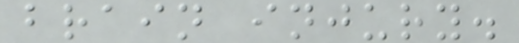brain injury.
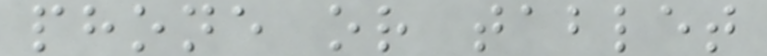phone or tablet
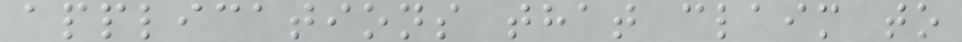applications that claim to
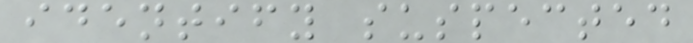identify suspected
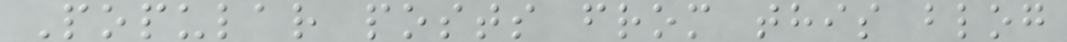Popular posts from this blog
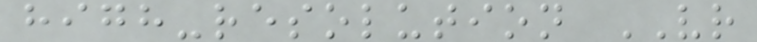high-resolution VR
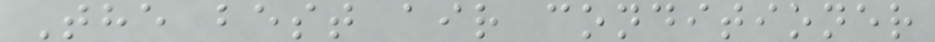The best air conditioner
